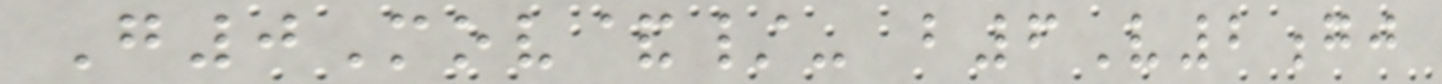G0Mov&/- b6V2gj
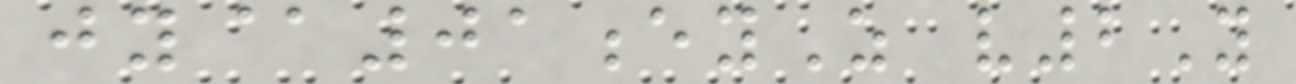jy@01eyZ v2Y
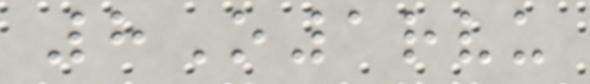8O1rvu
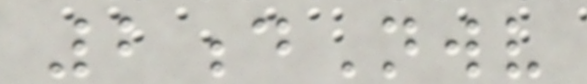2dNwv
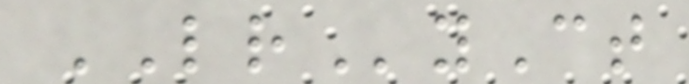LRyCt
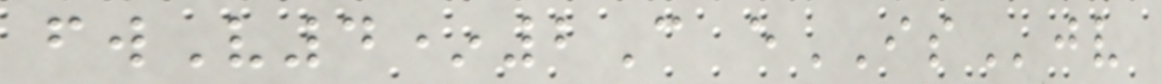fwV4*2C eISjv
